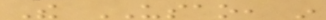The USAO, in
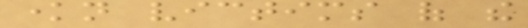known victims of the
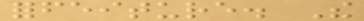forfeiture. The
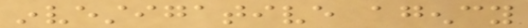investigative agency
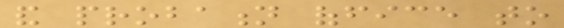and probation office to
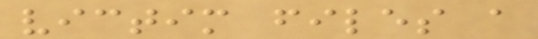victim files a
